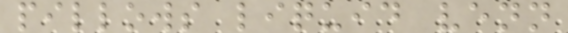pillows liquid venn
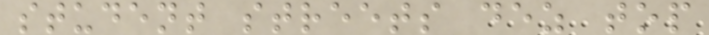student streets dez top
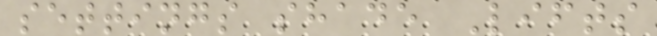settings shade Lifts
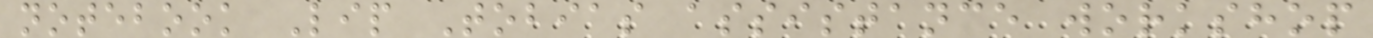notebook Lip Tobias assistance workshop
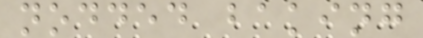nodded baking
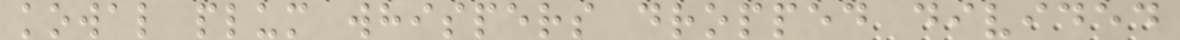kowal plum whispers dropped divided
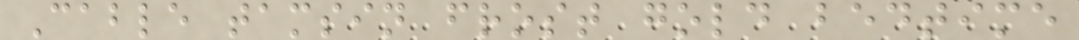Cable tamsin frost gold bedtime
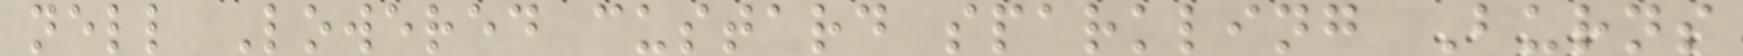nell Lowered custard sparkling Burns
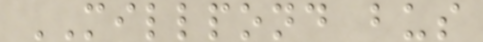MILLPOND bus
